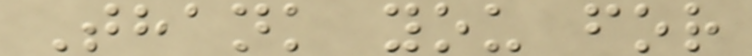Thank you for
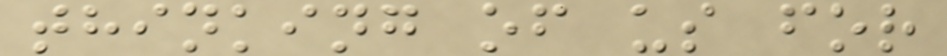thinking of us for
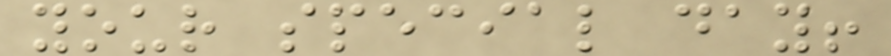your special day!
